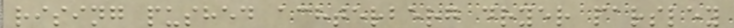rising pushed achterberg dryer parsley
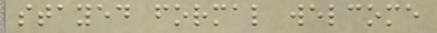stayed formal welcome
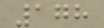178
